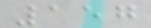157
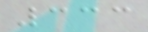333
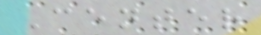Center
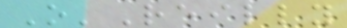O'Reilly
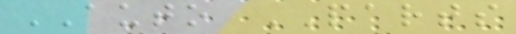AUTO PARTS
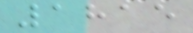1815
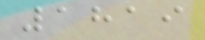1819
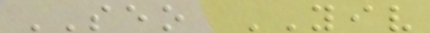SEO YIV
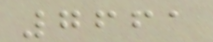7661
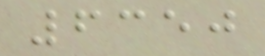6350
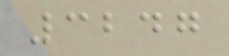3247
